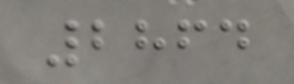2864
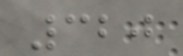320
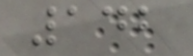142
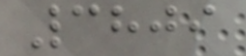3809
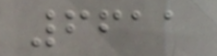6611
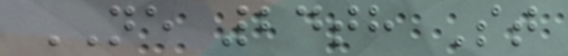NE 24th St
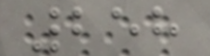258
